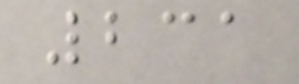231
